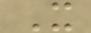X
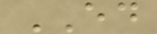ED
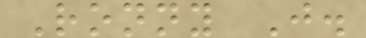Ronny J.
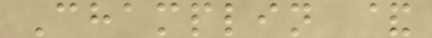Champlin &
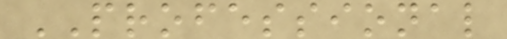PROFESSIONAL
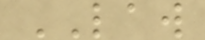LAW
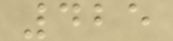425
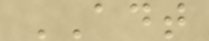ADT
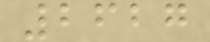2627
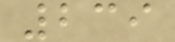239
